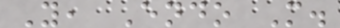Y, Endo M.
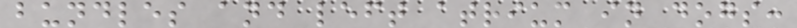bundles and left atrium in dogs:
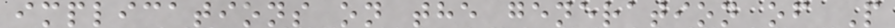implications on the generation of P
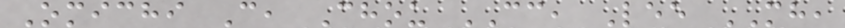Omichi C, Chou CC, Lee MH,
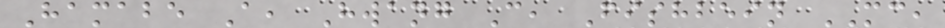Hamabe A, Hwang C, Fishbein MC,
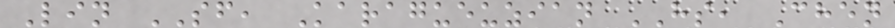Lin SF, Karagueuzian HS, Chen
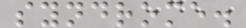syndrome.
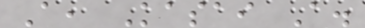A, Kasai A.
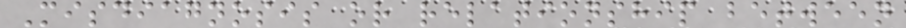Misdiagnosis or relationship between
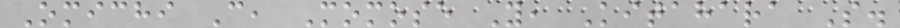Omichi C, Momose Y, Kitahara S.
